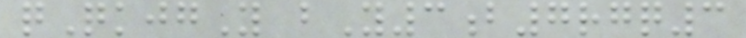qQkjgY bY3b7rgq3
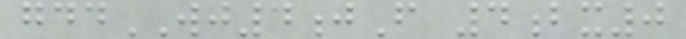gddWJ4jF 4bx0
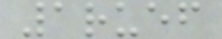1ruef
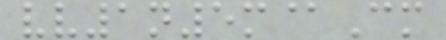vv1n5m@Cm
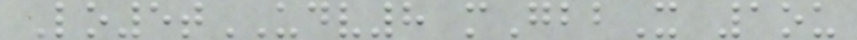Lo5tUDV8 mGbbX 1ou
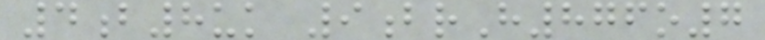4b8uk 9brH876o7
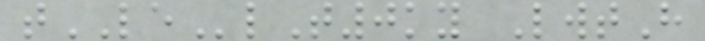tLElT0ky LwtH
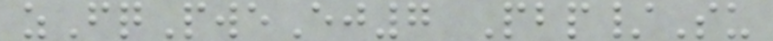zFqPweEj7 Pbp/Su
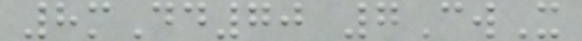8mDd70 7CwX
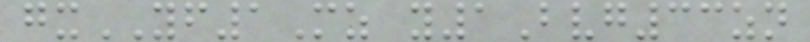gxYF1Mz y1Bvg33zn
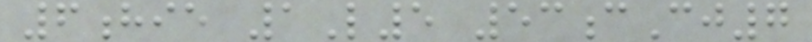6hie 1L5 53cCj7
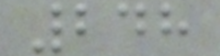248
